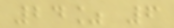24% 6
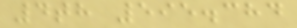4th 595.384
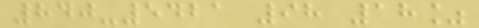840-5421 98 18%
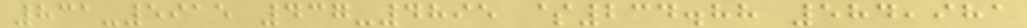831-5915 437-4895 $234.88 584,981
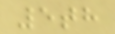5th
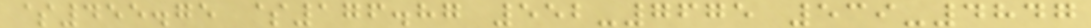$455.75 $176.87 552-7675 539-4847
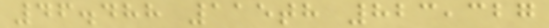46.488 115th 823,327
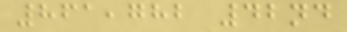861,782 42nd
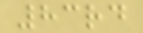83rd
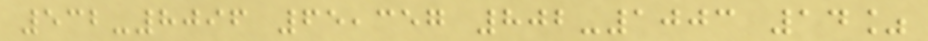532-8096 65,357 802-1003 14%
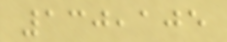130,105
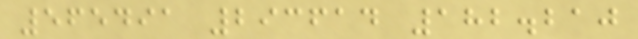565491 293614 182.210
